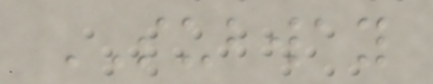SUBWAY
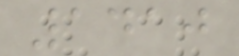1410
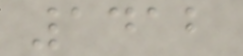1412
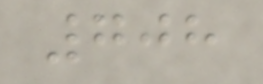708
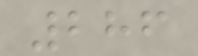286
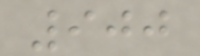900
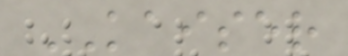KAISER
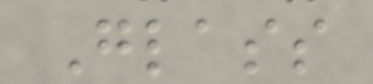Glass
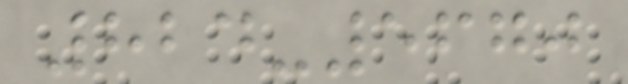824-5670
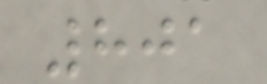801
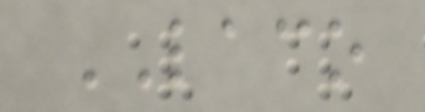LACO
